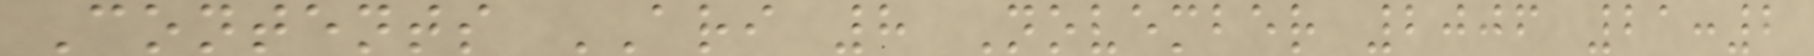Contents ARI 8 November 2006 21:2
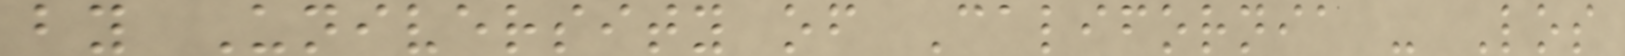by University of California - Los
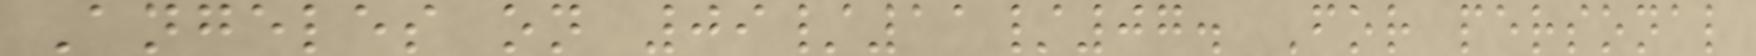Angeles on 09/11/07. For personal
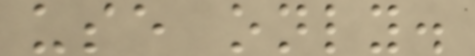use only.
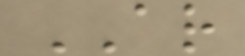AR
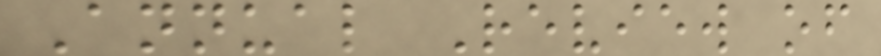Annual Review of
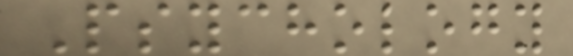Psychology
